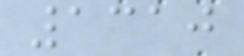1310
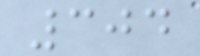304
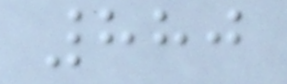880
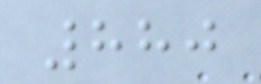880
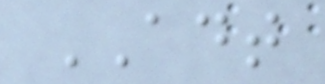ADT
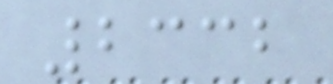2332
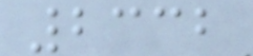2332
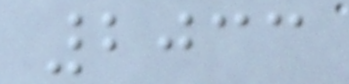2033
